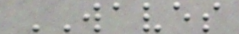WAVES
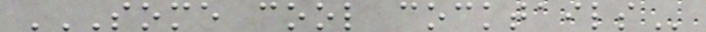SOME COOL COCKTAILS
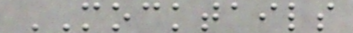MOCKTAILS
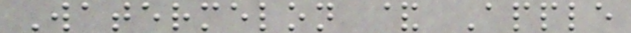Watermelon & Apple
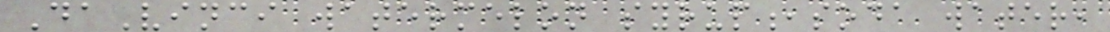DaVinci watermelon syrup,soda water,
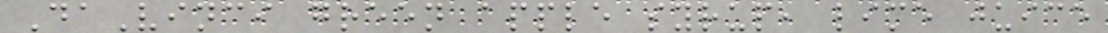DaVinci green apple syrup, lime juice
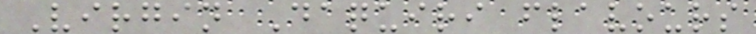Virgin Daquiri flavours
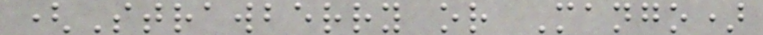(Strawberry or Mango)
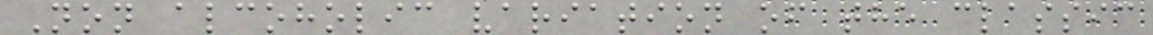Non alcoholic variation of the classic
